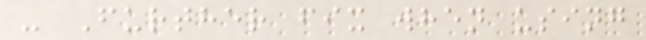- Further fix when using
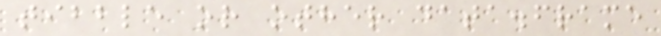tibble or other data.frame
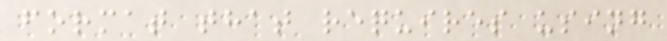format that requires using
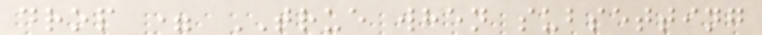drop = TRUE when subsetting
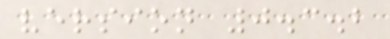version 0.3.2
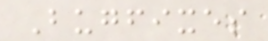Bugfixes
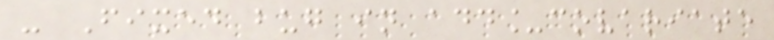- Fixed bug in add_covariate
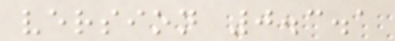version 0.3.1
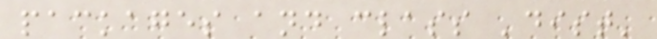packages and class 'dist'
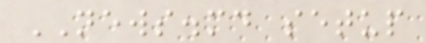NEWS.md setup
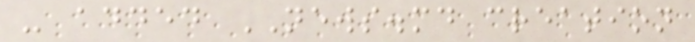- added NEWS.md creation
